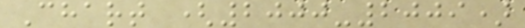Chart (2000-2009)
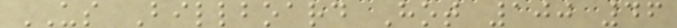US Billboard Hot 100 46
